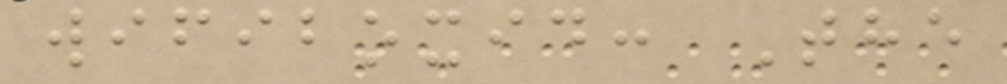wifiboxid: The
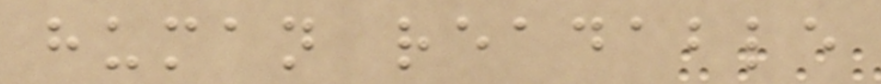human readable
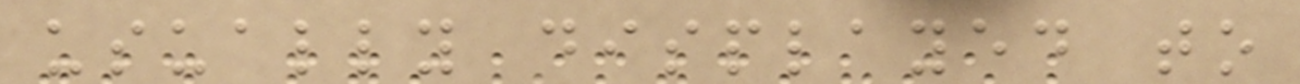usually displayed to
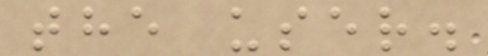the user.
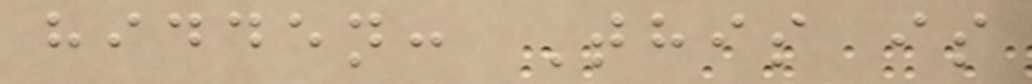hidden: This is
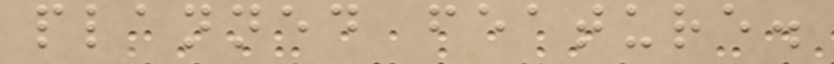planned feature.
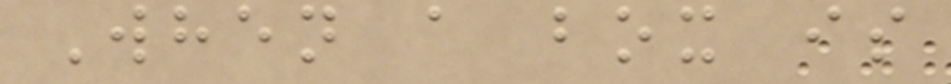When a box is
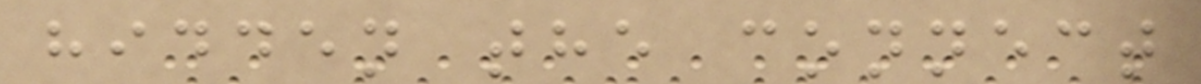hidden the connect
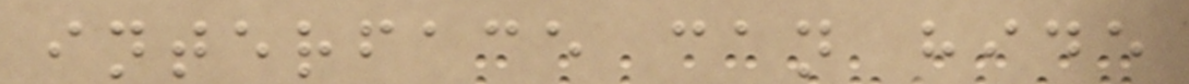interface can hide
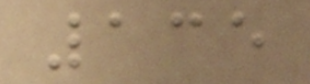135
